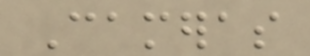Cameras
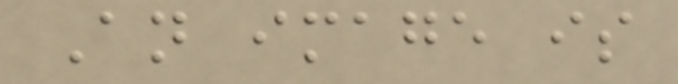An image is
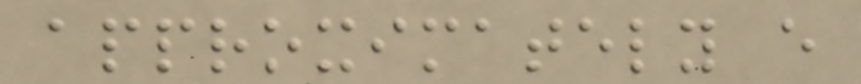approximately every
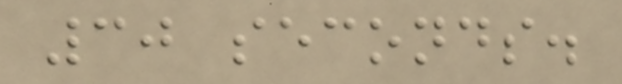30 seconds.
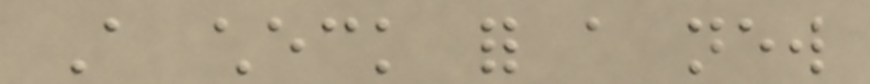A check for a new
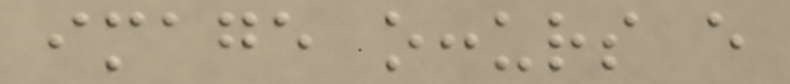image occurs every
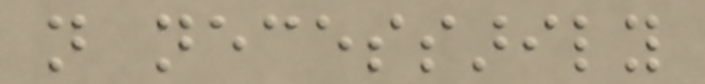not necessarily
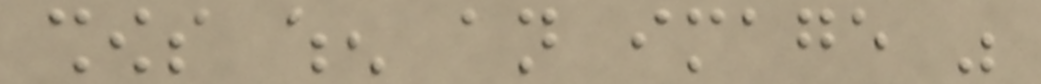shows when an image was
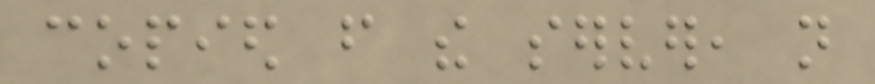copied from the server, not
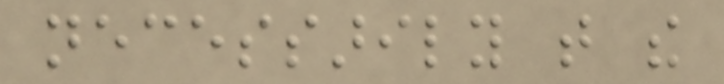necessarily that the
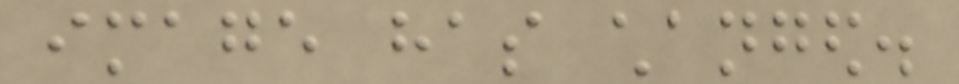image has changed.
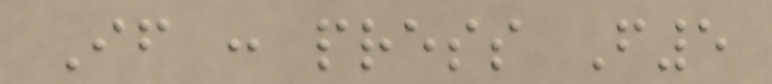If : press F5
